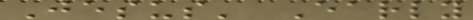Jesus' Early
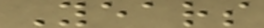Years
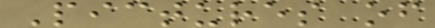Pictures of
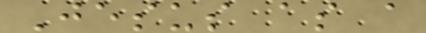Jesus as a
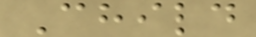Child
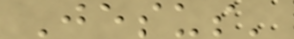Jesus'
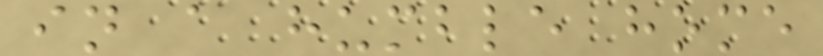in a humble home
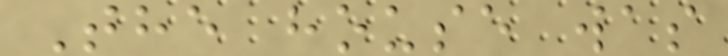The house was
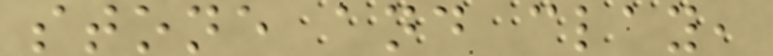stone and clay,
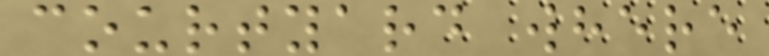courtyard where
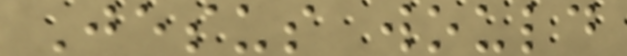Jesus would
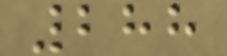288
